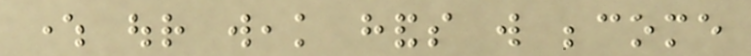where our weak hands will become
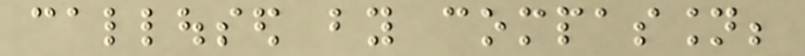calloused by compassion;
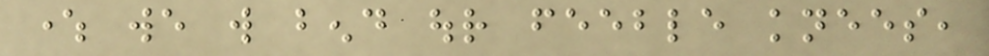where we will bend our feeble knees,
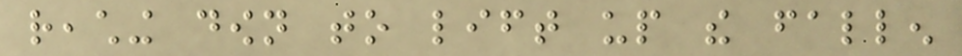reaching down to lift up the fallen
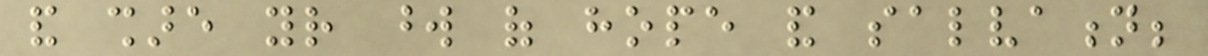and share your word of hope and salvation;
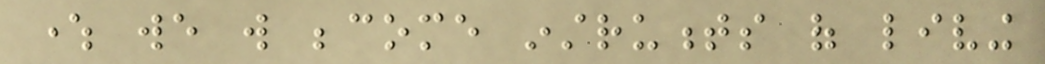where we will become instruments of living
